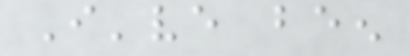I've been
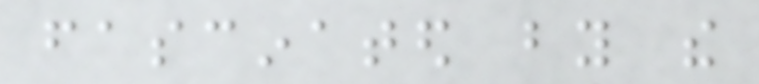fascinated by the
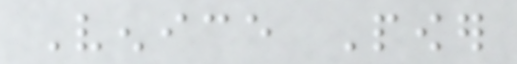Venice Power
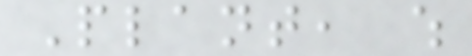Plant, which
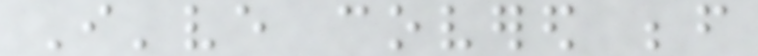I've covered before
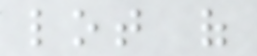lot of
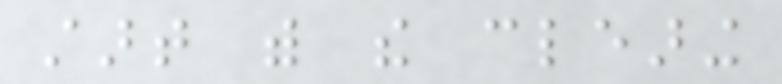start with the clearing
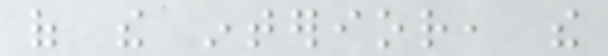of the interior, the
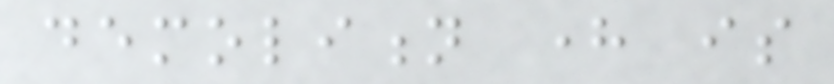demolition here is
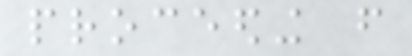proceeding from
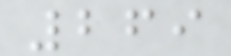269
